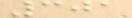301
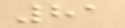81
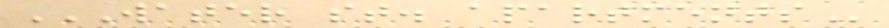WATER ST. APARTMENTS
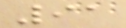91
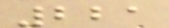221
